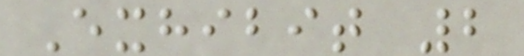Exhibit 2
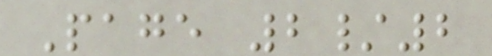Page 2/2
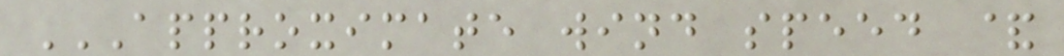APPROXIMATE WIND SPEED &
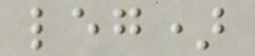leg)
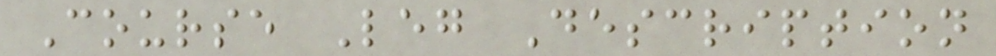Course Leg Description
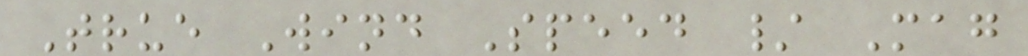True Wind Speed / Mag
